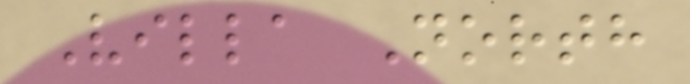Villa North
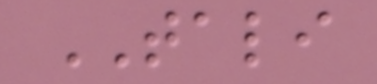TALI
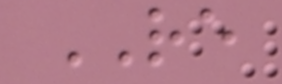RE
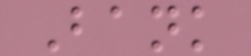Bank
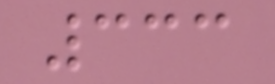333
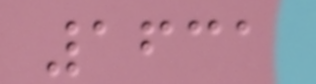1631
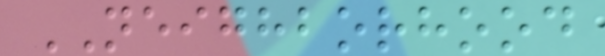NEIGHBORHOOD
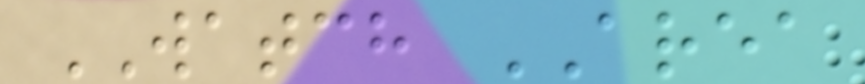WATCH AREA
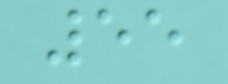55
